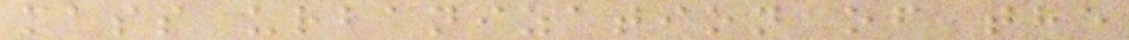mass urbanization of the
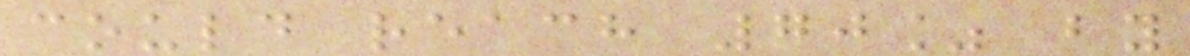could reach 70% by
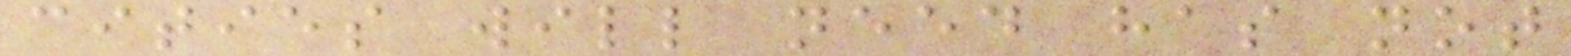cities will need has not
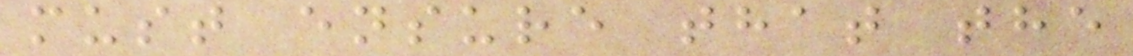must ensure that the
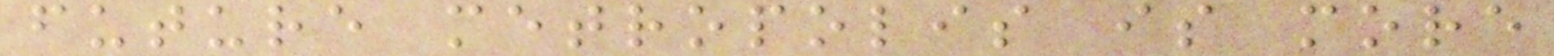future metropolis is more
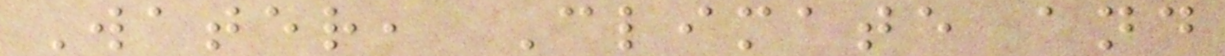Water, Climate and
